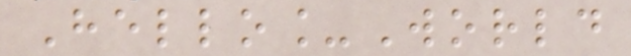Hello_World
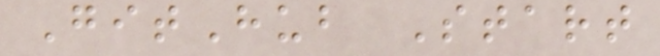GitHub Start
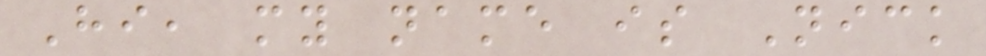Hi, my name is Nick
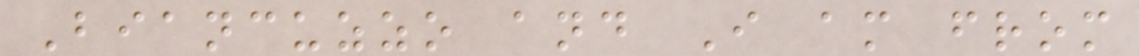Biancuzzo and I am from
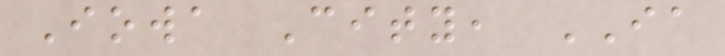Iowa City, IA
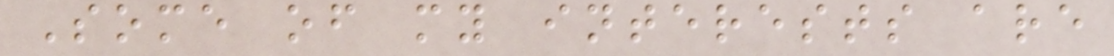Some of my interests are
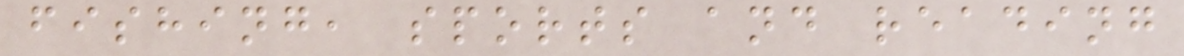fishing, sports and reading
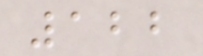122
